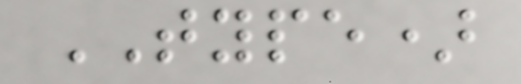TYPE)
